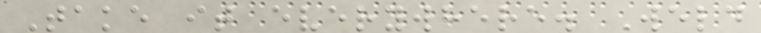Take it everywhere. Weld
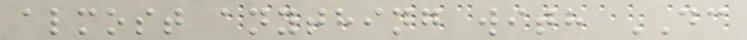almost anything with DC
